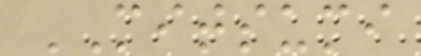MITSUMI
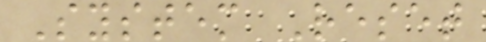System Reset
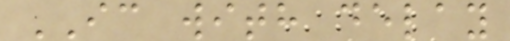IC with delay
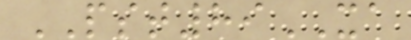PST89XA
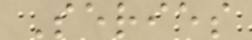Series
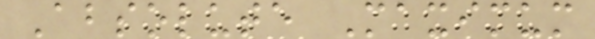Absolute Maximum
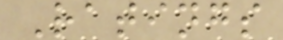Ratings
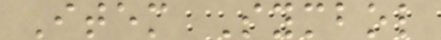Item Symbol
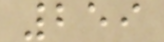259
